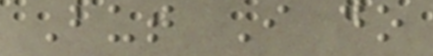But I do
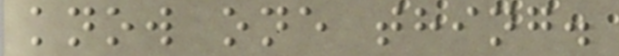know one thing.
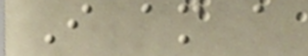I am a
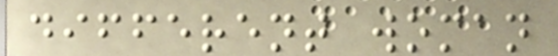different woman
